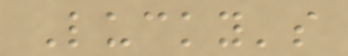Lucky's
